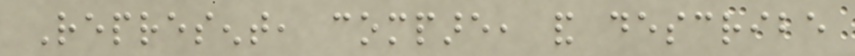Represent, compare, and describe
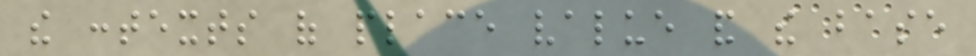the contexts of place value and the base
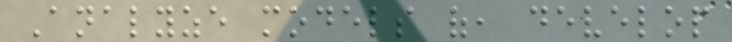Analyze models of, develop
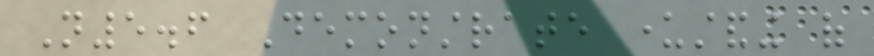N5.6 Demonstrate understanding of
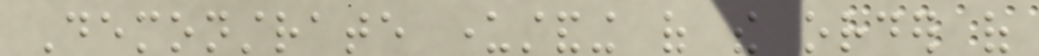Demonstrate understanding of the order of
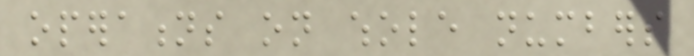operations on whole numbers
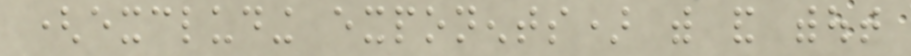(excluding exponents) with and without
